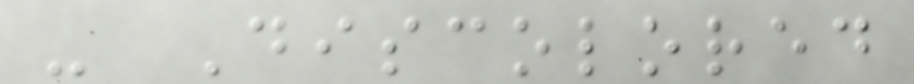- Discolored
